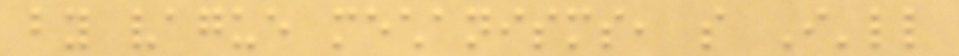by vague mechanisms, so I'll
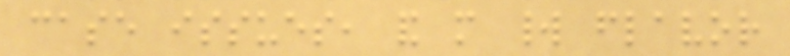case issues, and more world flavor
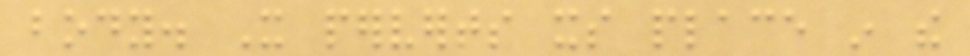body. It perverts its place in the
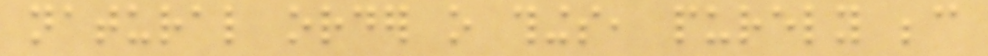natural order o things, purely because
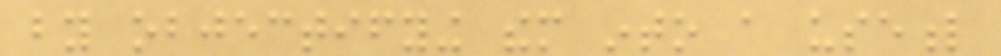by objectifying them into a useful
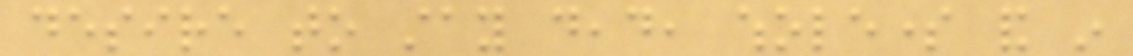desire to stay dead, wholesome and in
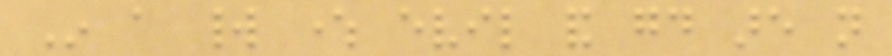In a world where evil and good are not
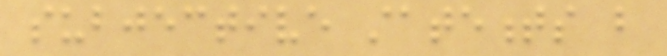subjective statements but
